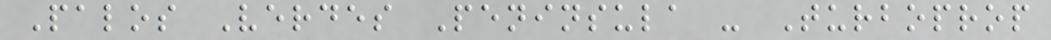Palos Verdes Peninsula - Turboprop
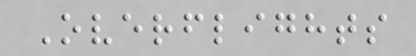Overflights
